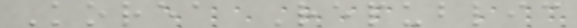Korea Republic
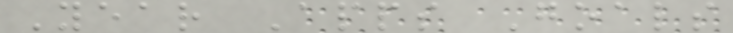Year Apps Goals
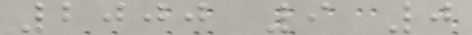2000 9 0
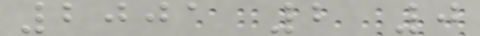2001 2 0
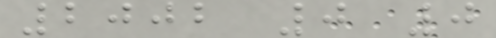2002 0 0
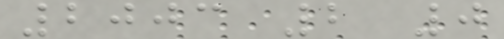2003 2 0
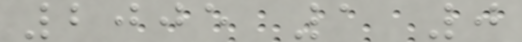2005 1 0
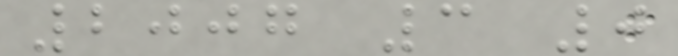2007 3 0
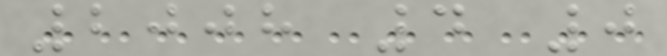2008 4 0
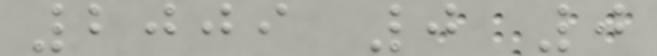2009 0 0
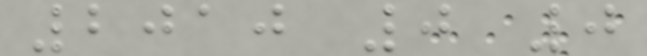2010 0 0
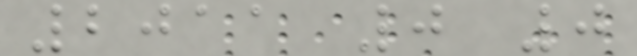2011 0 0
